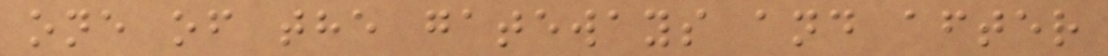one of the gateways and after
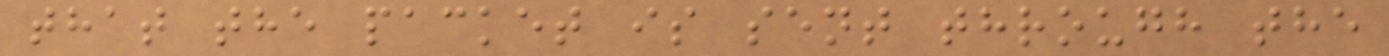that the packet is sent through the
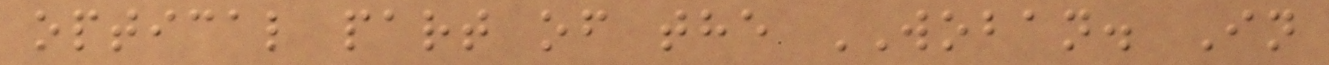optical part of the WOBAN. In
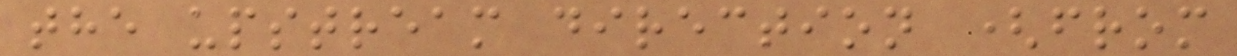the upstream direction (from
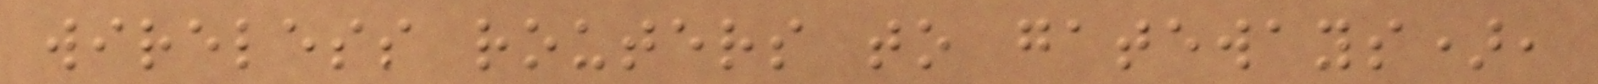wireless routers to gateways),
